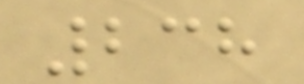238
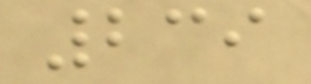239
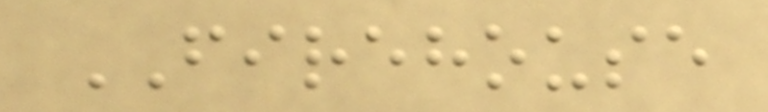FIREHOUSE
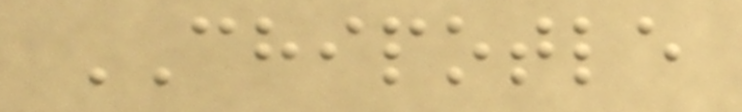CHIPOTLE
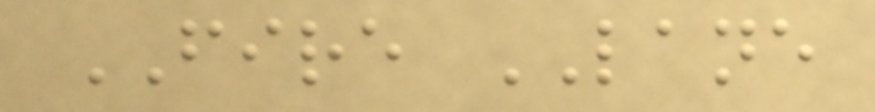FIRE LANE
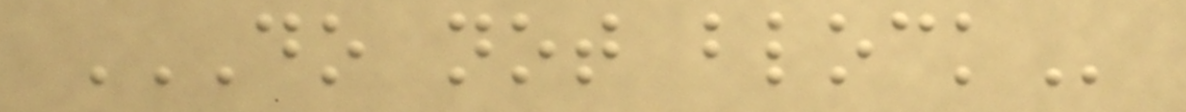DO NOT BLOCK
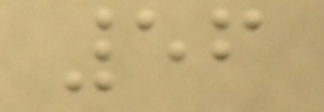56
